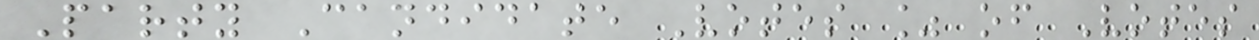Party Candidate Votes % of Votes
